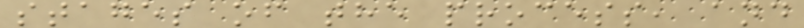stages of the process, and
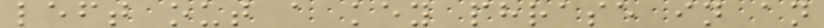left out a key phrase in an
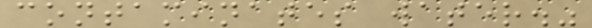contaminates water."
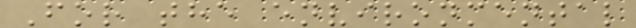For the environmental
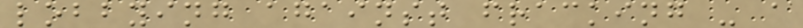lobbying against fracking - a
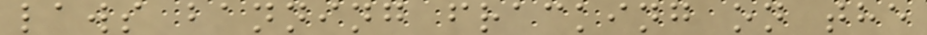laws banning fracking on the
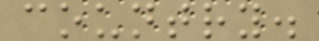country.
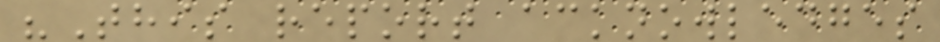"This report acknowledges
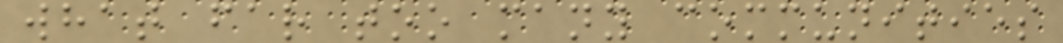what far too many communities
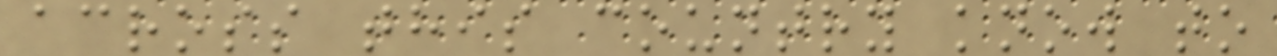across this country know to
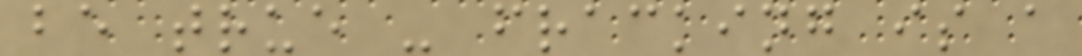be true - fracking is a
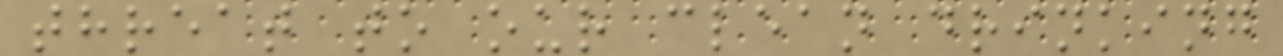threat to our clean drinking
